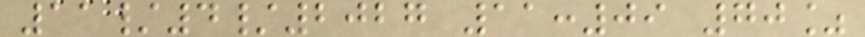11/4/2027 11:09 70%
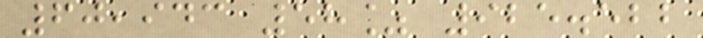60,943 58% 925.522
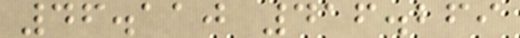46.110 416.269
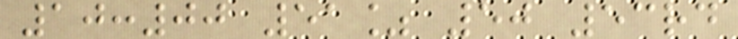10:00 51% 50 53rd
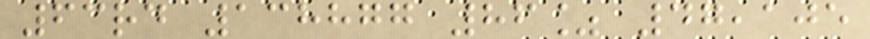63rd 138877 86% 47,105
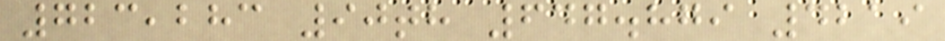723,283 90th 647.879 4219
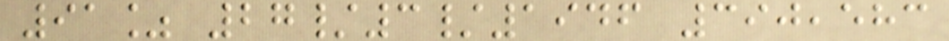91% 27/3/1946 390,583
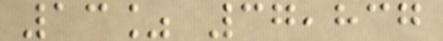13% 37,837
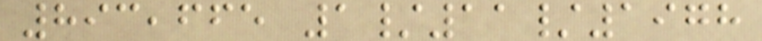893,665 1/11/1978
